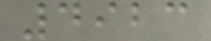4923
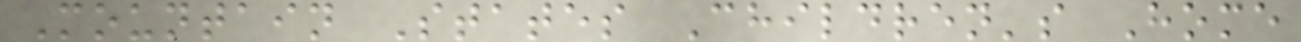Mountain States Children's Home
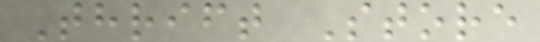Thrift Store
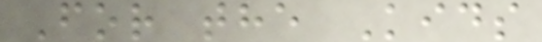For the Kids
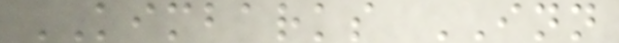KIMBARKS INN
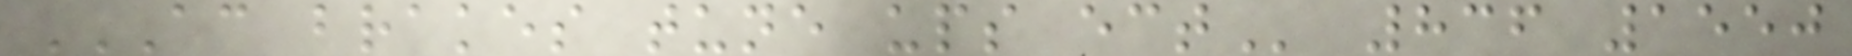AC BRAKES TUNE UPS ECT 836 1550
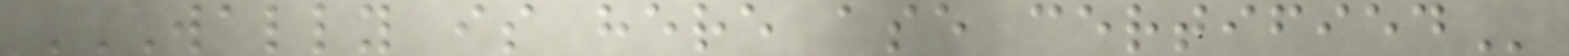WALLY IS HERE ASE CERTIFIED
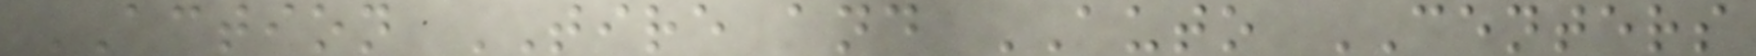ACTION TIRE and AUTO CENTERS
